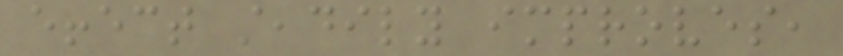effect steadily improves,
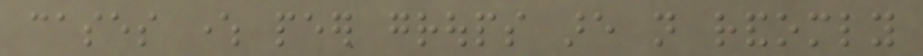cases where peer groups are not randomly
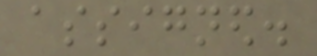assigned.
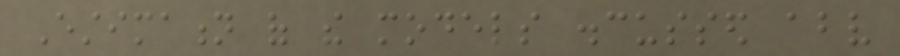Estimation of the models discussed above
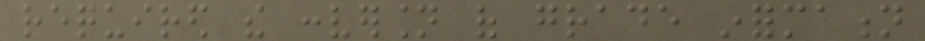required the conversion of grade information
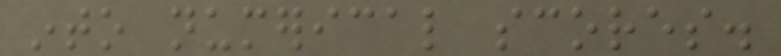into numerical scores.
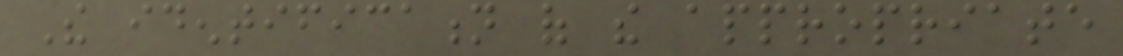The identification of the appropriate
